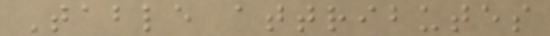Table attributes
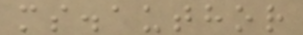ms.author
